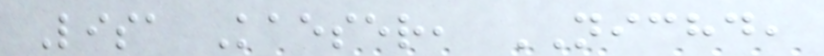Lisa Kaeser, NICHD,
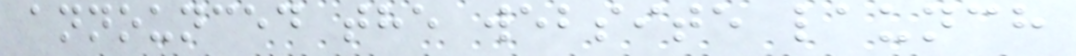announced the website launch
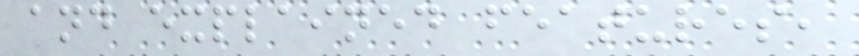and explained features,
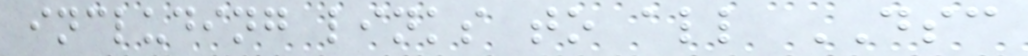including links to all DSC
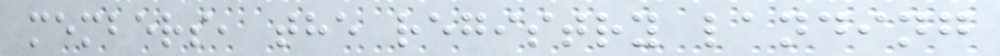members, the registry landing
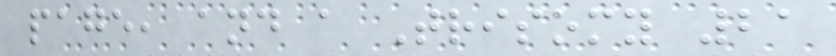page, and a Trisomy 21
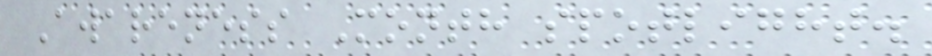Awareness Month spotlight.
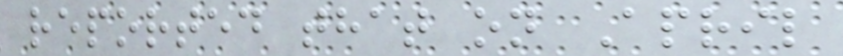reported that on April
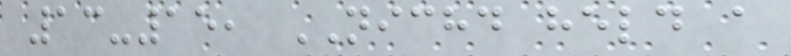13-15, NICHD held a
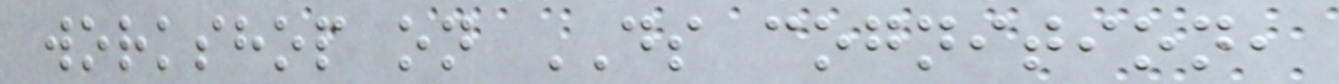workshop on DS cognition,
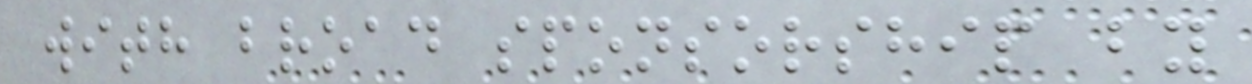with broad sponsorship by
